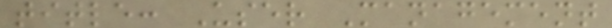title: User Management
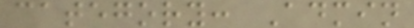category: Admin
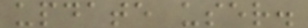update user.
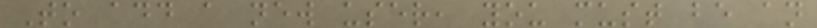To add a new user, you must be an
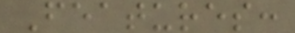Features:
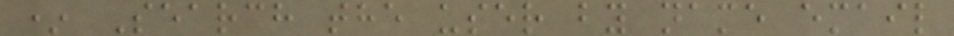* Search the user by name email
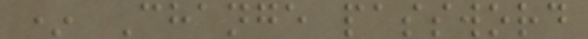* Change password
